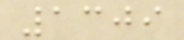1309
